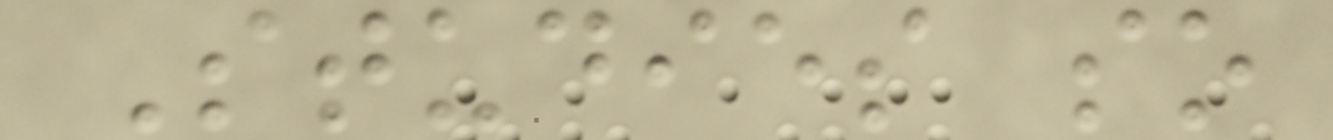Studies so
